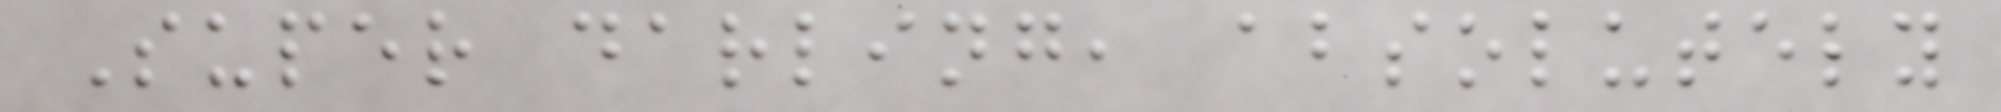Super darling, absolutely
